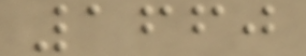1660
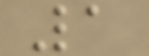1
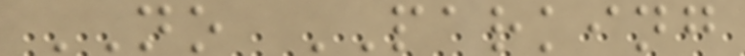NO PARKING
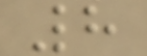8
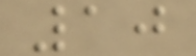10
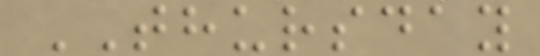THURSDAY
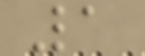1
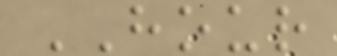HOUR
